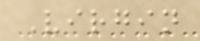Virgin
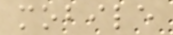mobile
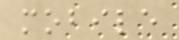mobile
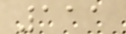111
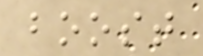boost
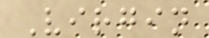Virgin
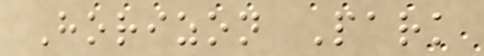Horizon Park
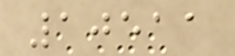10511
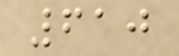610
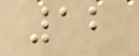12
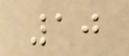10
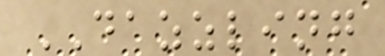DAZZLING
